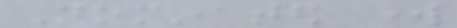Nominated work
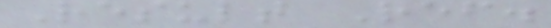Result Ref.
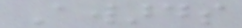Awards
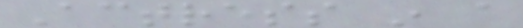Actress in a
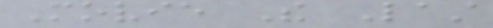Movie The Last
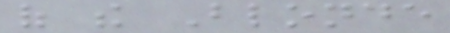of the Blonde
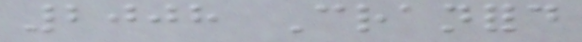2008 Cranford
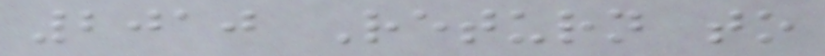2010 Return to
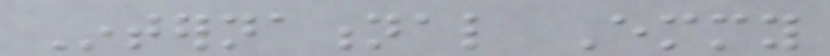International Emmy
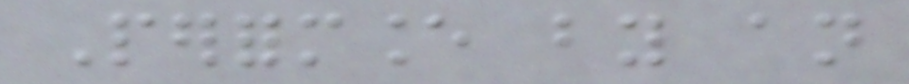Performance by an
